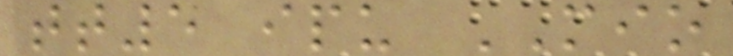tt5 ipu MIO
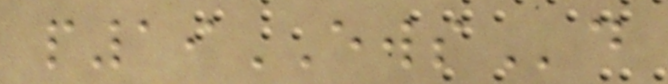p19EWSd
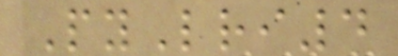PyLri4
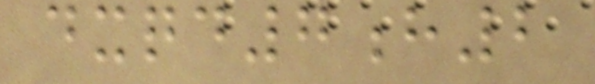dxqd7h2
